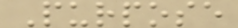Purpose
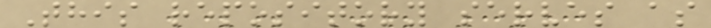This repository serves as
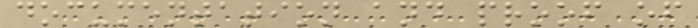documentation and proof of
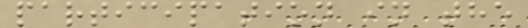participation in the
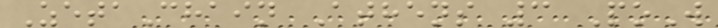ZetaChain Athens 3 PoW
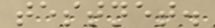testnet.
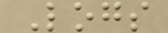Logs
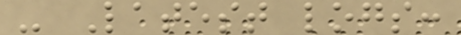- Latest logs:
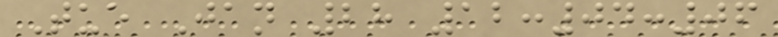Tue Jan 28 12:04:06
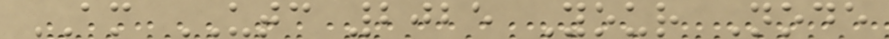AM UTC 2025 Your Node
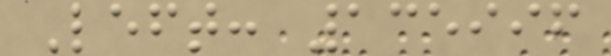Left: 135996
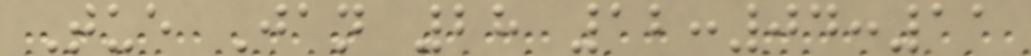Tue Jan 28 12:04:11
